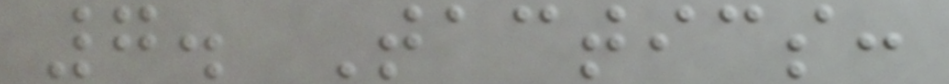7. Tactics:
